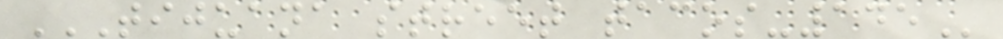TIJUANA STREET TACOS-145
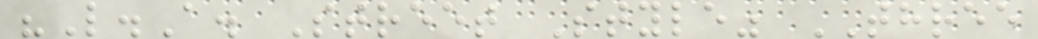"L.A. Street Style" THREE
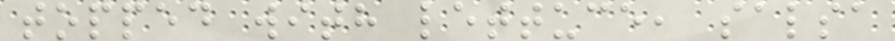topped with lettuce, salsa
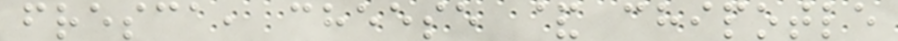fresca, cheese & chipotle
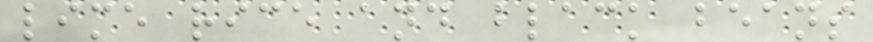lime rice and black beans
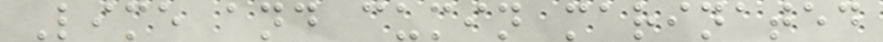Lime and cumin marinated
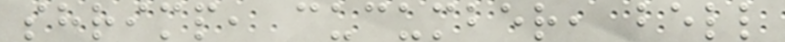shrimp, cucumber, bell
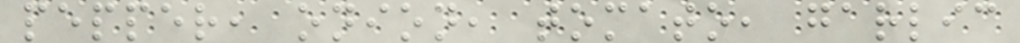pepper, onion, tomato, garlic
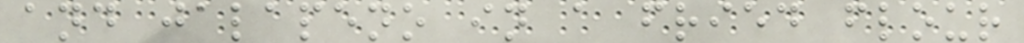and jalapeno in a fried flour
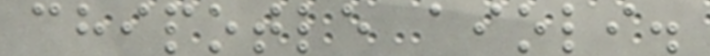chipotle aioli.
